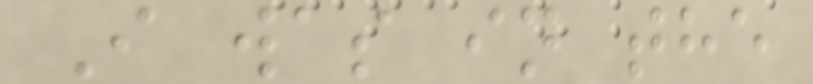I was in the
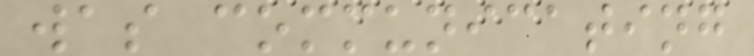was communicating
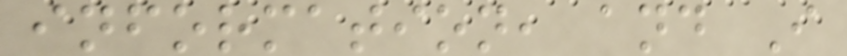information, and I
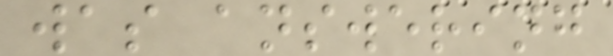was answering
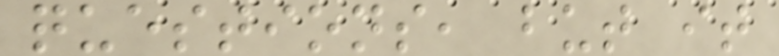questions, but it
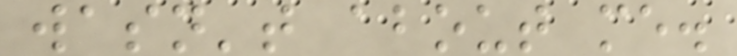wasn't about me.
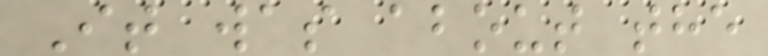It was about the
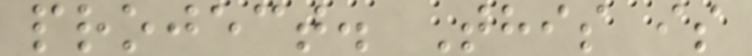project. This is
